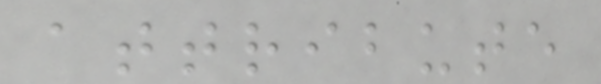attribute
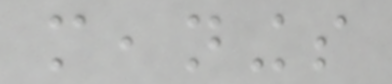meanings
